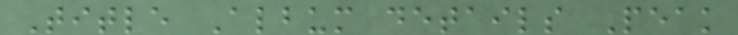Title Album details Peak
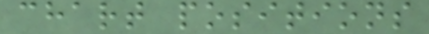chart positions
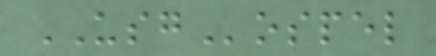USGospel
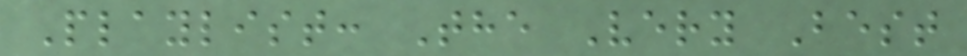Playlist: The Very Best
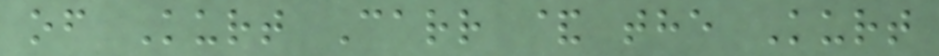of Kurt Carr & the Kurt
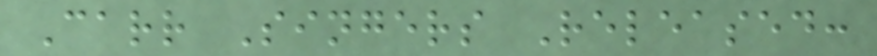Carr Singers Released:
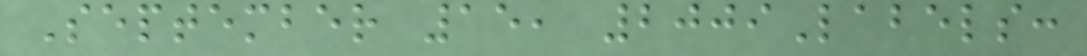September 15, 2009Labels:
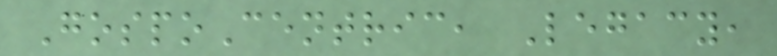GospoCentric, Legacy,
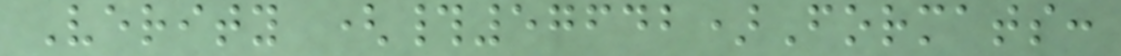Verity (#57642)Formats:
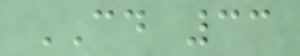CD 33
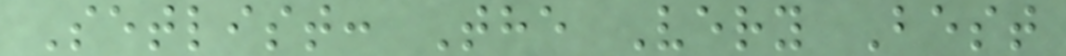Setlist: The Very Best
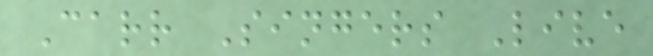Carr Singers Live
